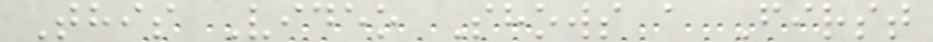This Video Shows a First
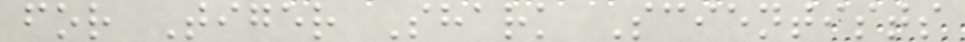for Tiger Shark Scientists
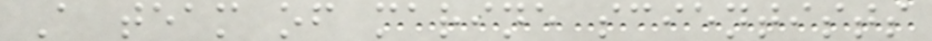A team of marine scientists
